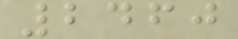2460
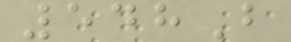548B
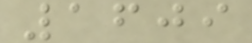1609
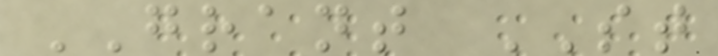GRANT ST
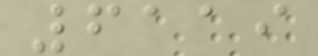6119
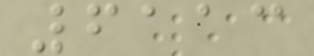6113
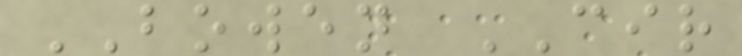BOWEN CIR
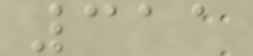311
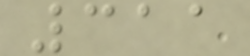311
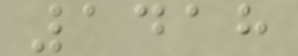1418
